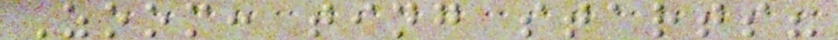Zoom: ting starts?
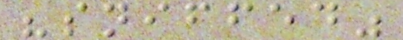"sniffed"
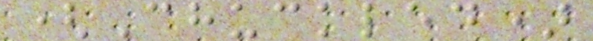(Chuckled)
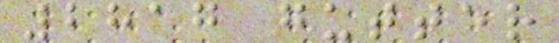2817 gutter
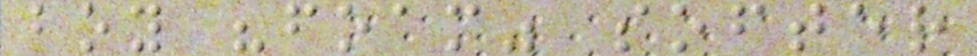boy "foam" softer
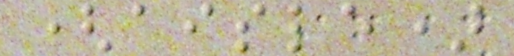(aisle)
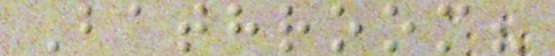Bathroom?
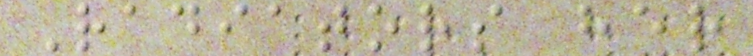Radiators her
